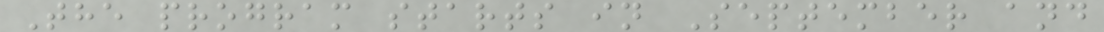The program starts in September and
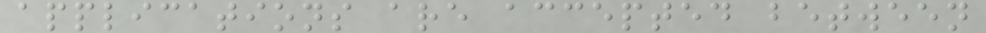applications are accepted between
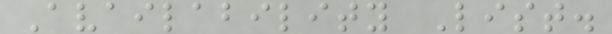Availability List.
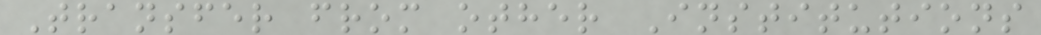Transfer from other Institutions
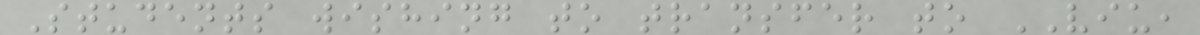Students wishing to transfer to VIU,
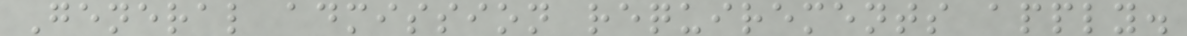General admission requirements apply.
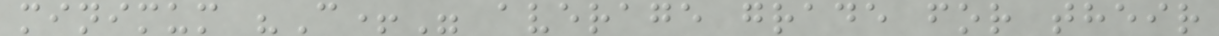minimum "C+" average grade for their
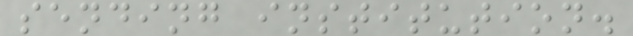sending institution.
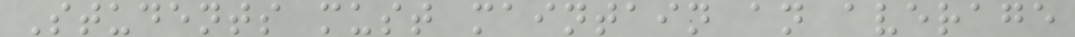Students must maintain an average
